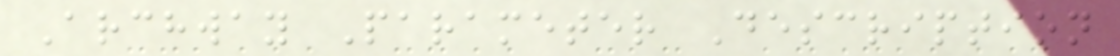Archway Parameter Description
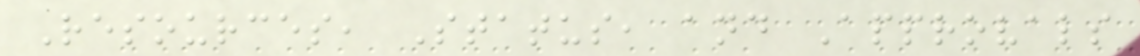Resources, Status, and Approvals
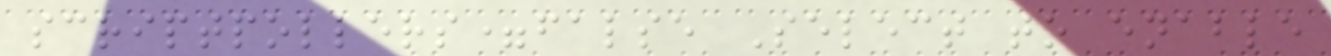scriptpollers=false Select to enable
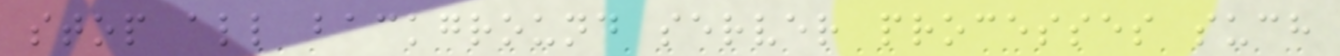stop all background server processes such
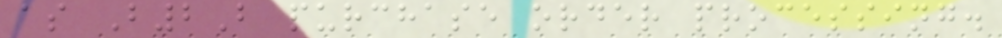as B2B purchase order processing.
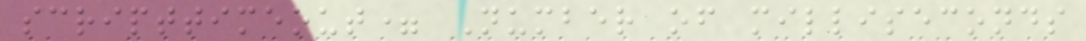scripttimeout= Number of milliseconds
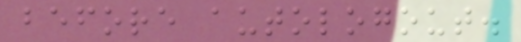before autologout.
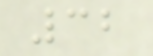32
